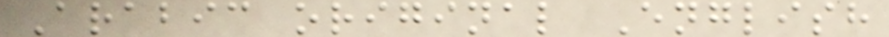Arabic original English
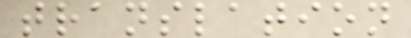translation
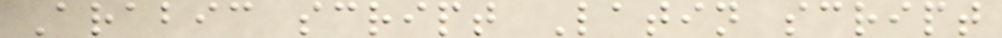Arabic script Latin script
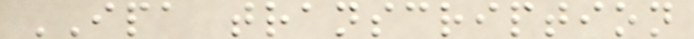IPA transcription
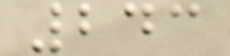243
